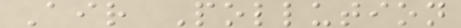Air Pollution
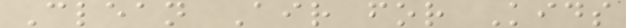Clean Air for Kids
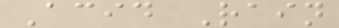Acid Rain
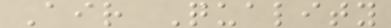Air Quality
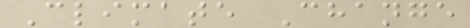Climate Change
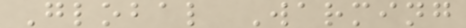Global Warming
